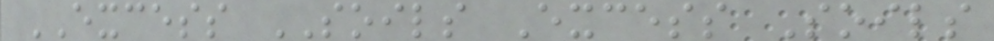EXCESS SOILS Excess Soils
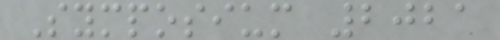Symposium 2021
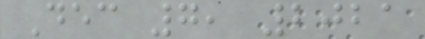Dec 7, 2021
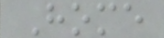Home
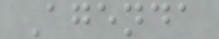Agenda
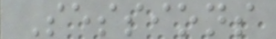Sessions
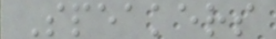Speakers
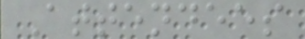Attendees
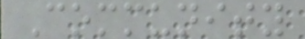Community
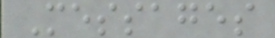Messages
